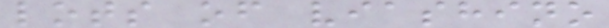lots of viashino
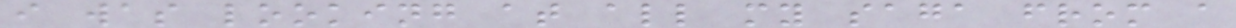i was looking at all my saga from a
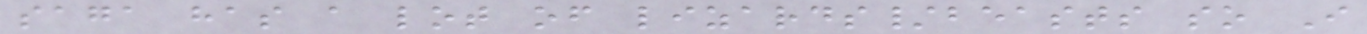saga has a lot of lizards/beasts so I
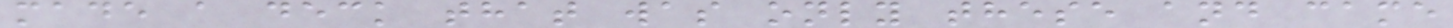made a deck that was only these and came
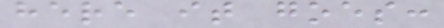here it goes:
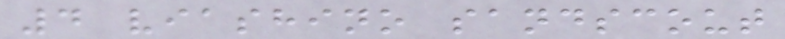4 viashino sandscout
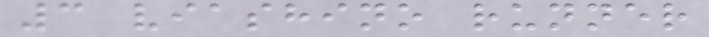3 viashino runner
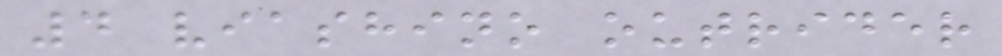4 viashino outrider
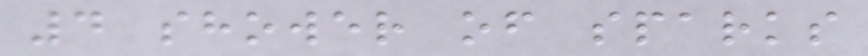4 shower of sparks
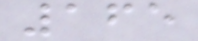165
